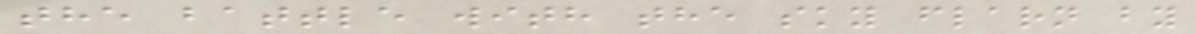the battle with the sky flarn by
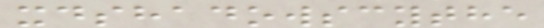xdshadowscythe
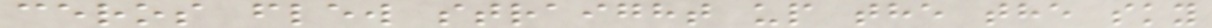ceros flew straight up the the sky
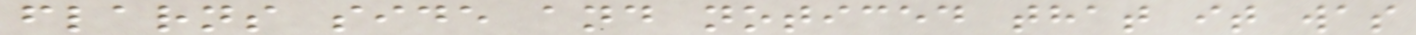flarns side and noticed that it was
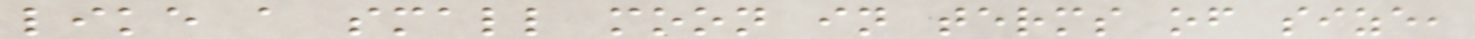like a small moon in terms of size,
